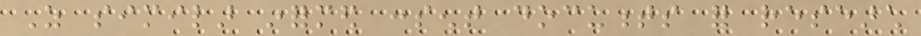As similar informed consent documents for research
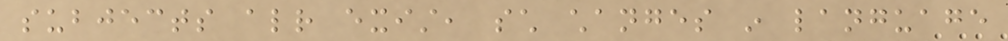subjects already exist, such changes in language
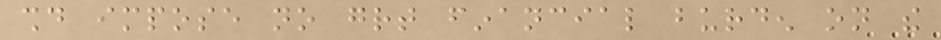should impose no great financial burden on the
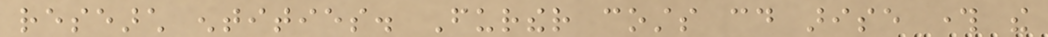research entities. Further costs could arise through the
